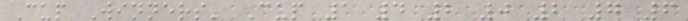Cup Winners' Cup 1 4 2 0 2 7 6
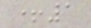+1
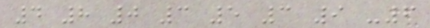4 8 0 3 5 3 9 -6
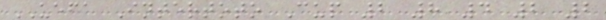UEFA Intertoto Cup 2 8 4 2 2
